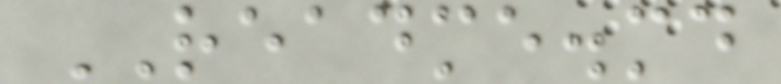README.md
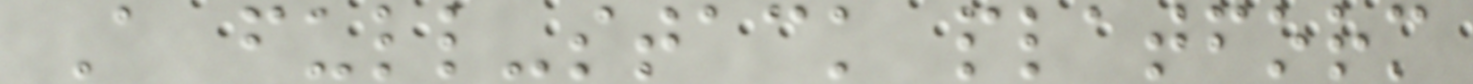A full-stack platform
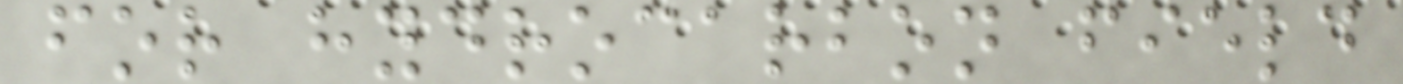for hydrocarbon field
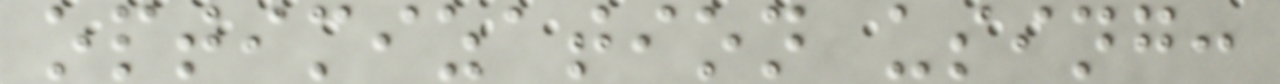optimization using:
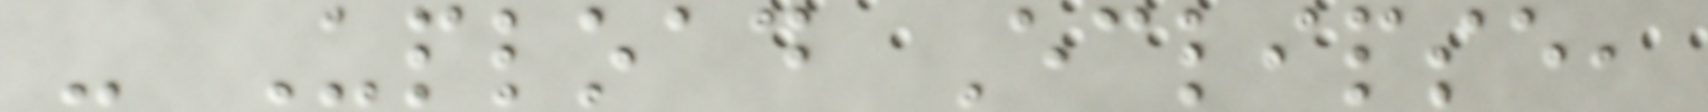- Upload Eclipse,
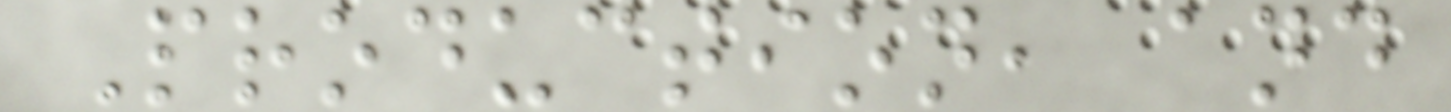Production, and
